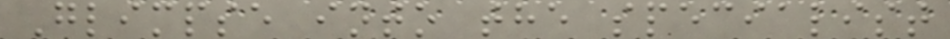Glimpse into the specialist
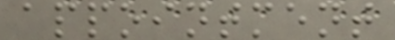appointment
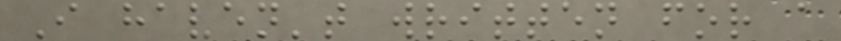I haven't written for a
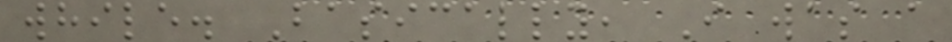while. Basically, I was a
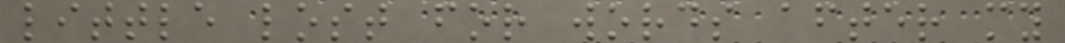little lost for words after my
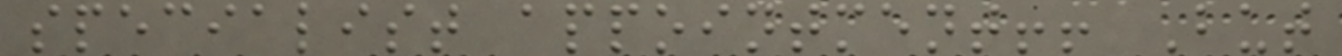specialist appointment!! But
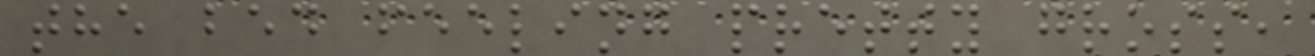the bed feeling pretty gross,
